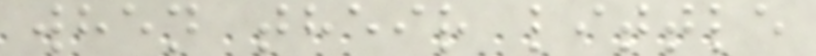when their little
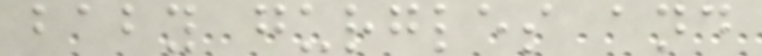baby gurgles and
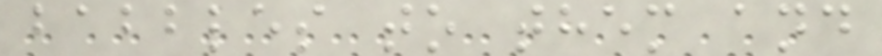babbles to them and
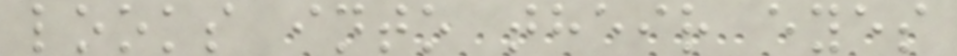looks into their eyes
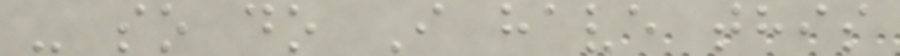- so do I have this
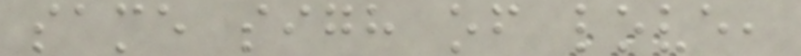same sigh of love,
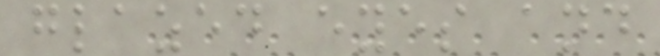glazed eyes and
